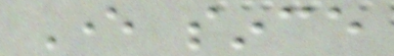Ever since
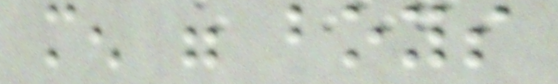men were boys
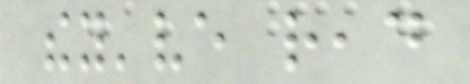they've read
